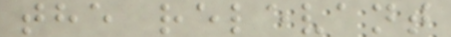the relevant
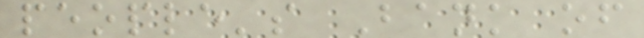people's Bank of
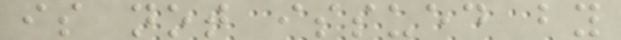is not issued by
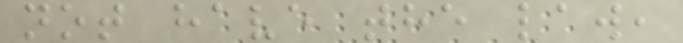not have the law,
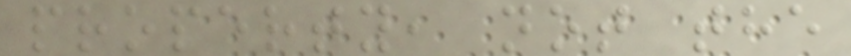property, not the
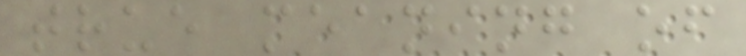true meaning of
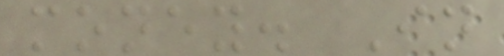money. In
